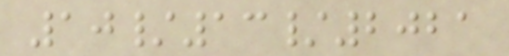10/13/2021
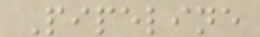Pipeline
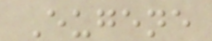Eugene
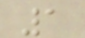1
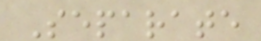Separate
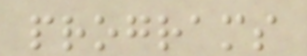programs
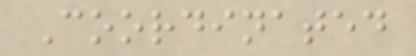Coordinated
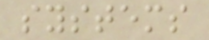systems
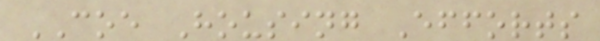COE Housing Efforts
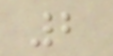2
